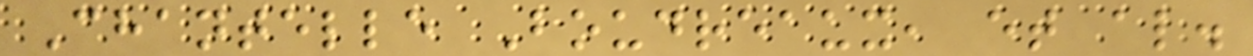Chantelle Boudreaux, et al.
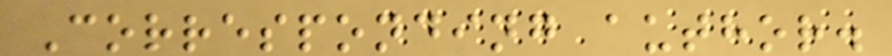Corresponding author.
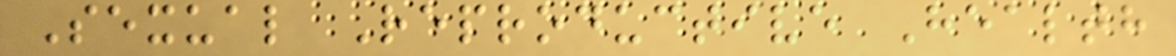Sexual Reproductive Health
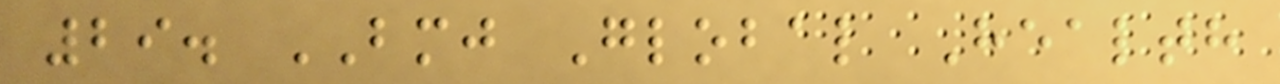29. BMJ Global Health
